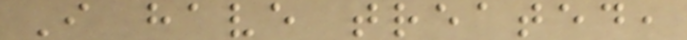I have treated,
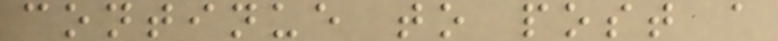continue to post a
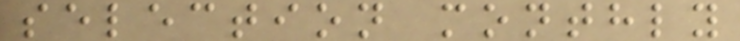selection monthly
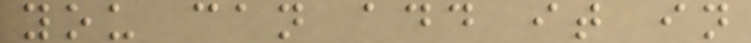you can add it in
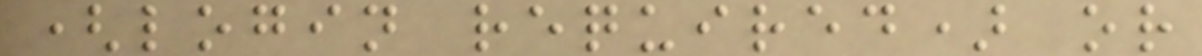(login required) or
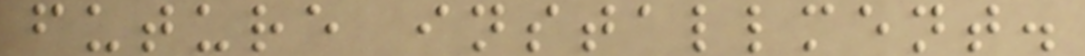future installment.
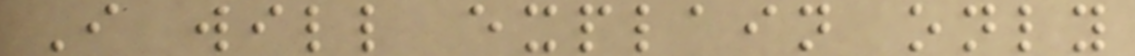I will explain only
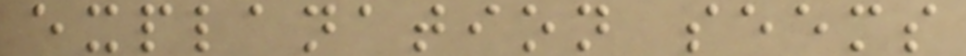explanation seems
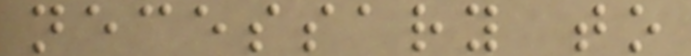necessary to
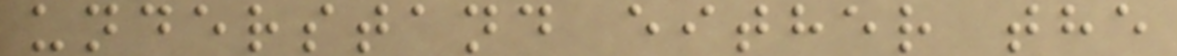understand either the
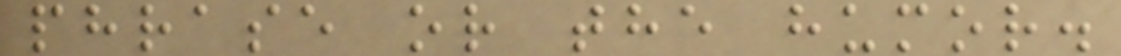phrase or the humor.
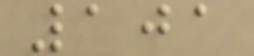101
